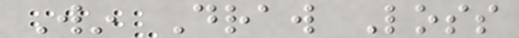Win Draw Loss
